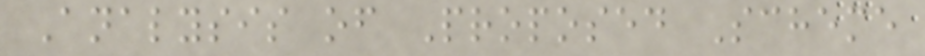Analysis of Proposed Scheme
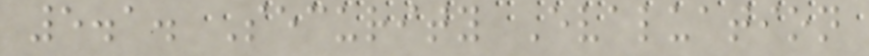5.1. Security Evaluation
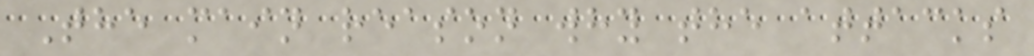The main reason why the attacks
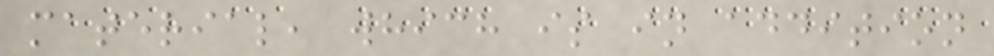material, which is in addition
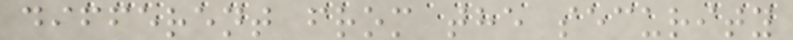different from the security
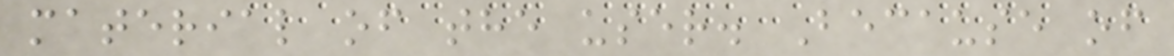material of the user. Because of
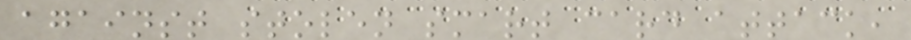against stolen smart card attack,
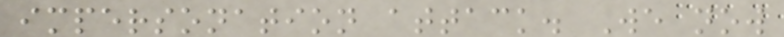impersonation attack. We now
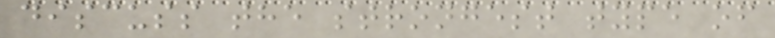discuss the strongest type of
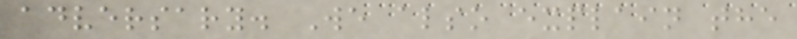adversary. We also explain the
